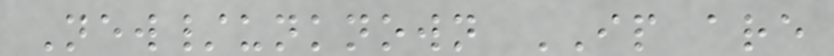New/unknown IP are
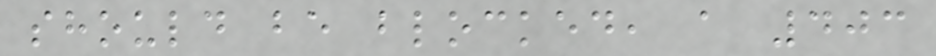should be blocked, a 403
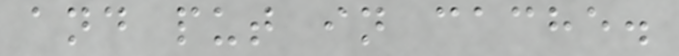and put in cache.
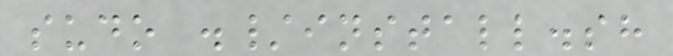sudo ./install.sh
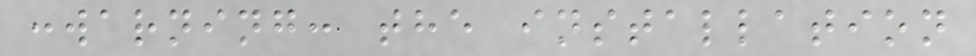:warning: the installation
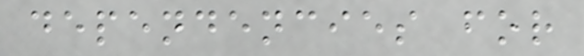dependencies for
